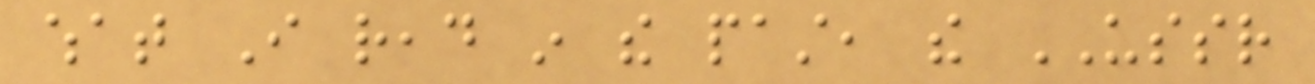what I read in the past, the USSR
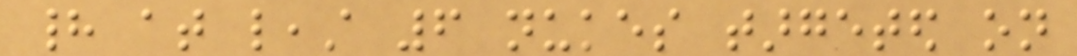had at least 6 nukes targeted on
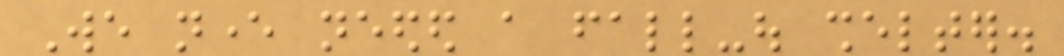We never needed a fall-out shelter.
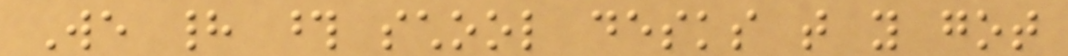We had those school desks that you got
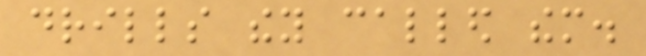drills they called them.
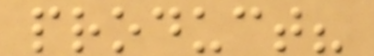product?
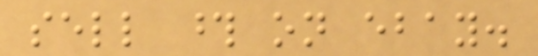sell those on ebay.
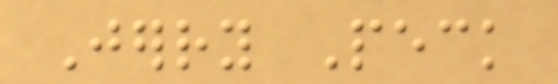Jerry Peck
